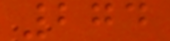274
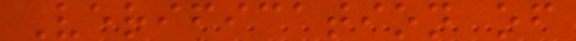Verification of
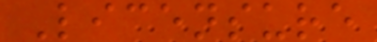Licensure
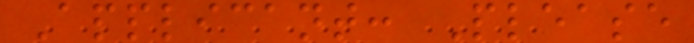Applicant: Please
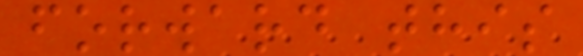forward this
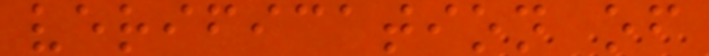verification of
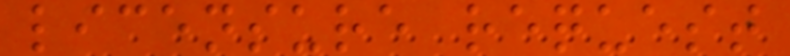licensure request
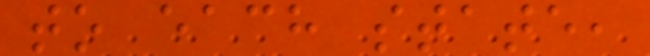to each state,
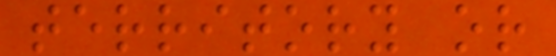territory or
